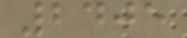2405
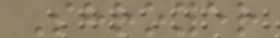Shroyer
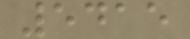5415
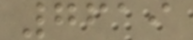7619
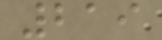219
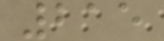215
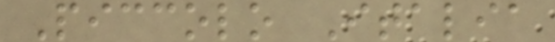Piccolo Italia
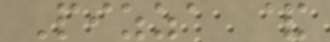Pizza &
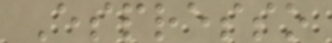Espresso
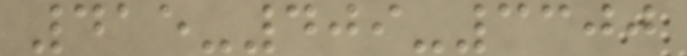415-409-3300
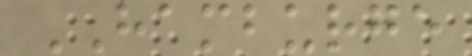HAMBURGE
